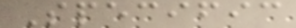Specific
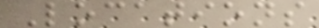Locations
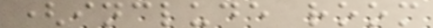(include room
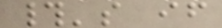#'s if
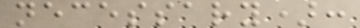necessary):
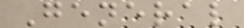General
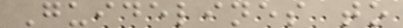Guidelines to
